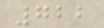722
